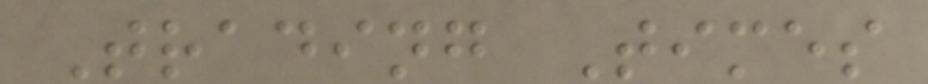Trading Times
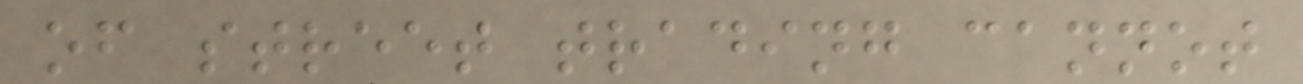of street trading cannot
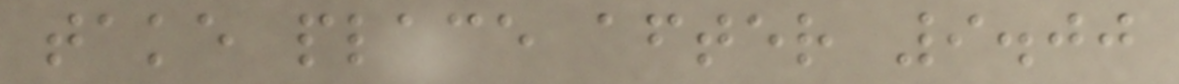take place after 9.00
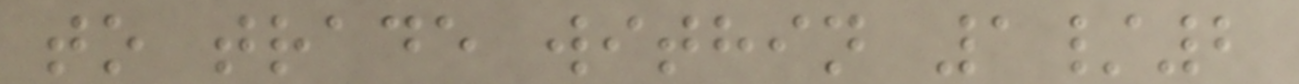to trade within 1/2
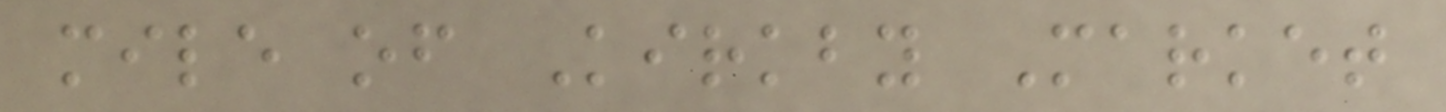mile of Kirkby Market
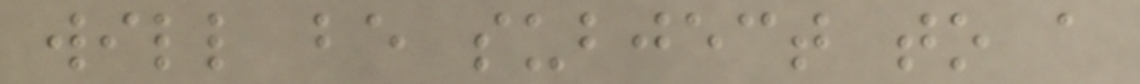will be subject to a
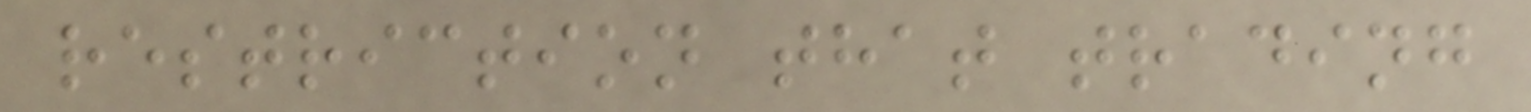restriction that trading
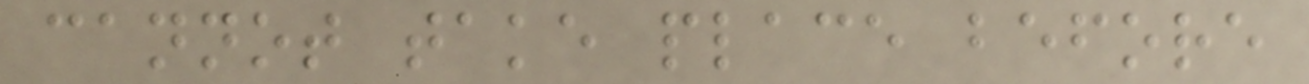cannot take place before
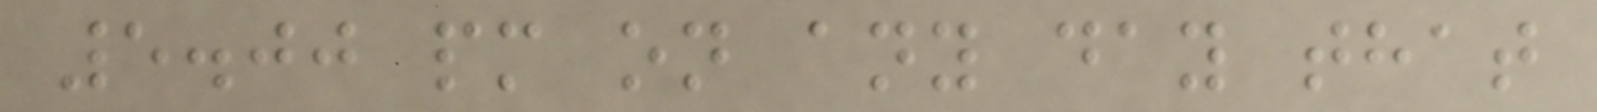5.00 pm on any day that
